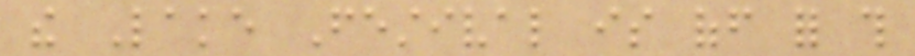the Lake Festival is off for this
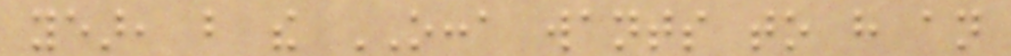year, but the OCCA wants to have an
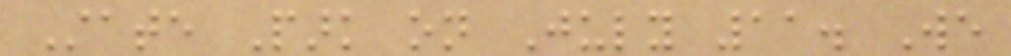State Park on July 11. We
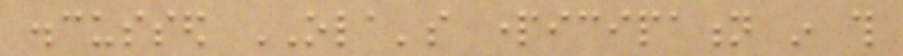discussed OLA's participation in this
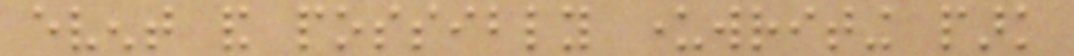event and possibly underwriting park
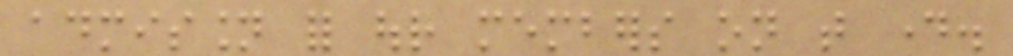admission for our members on that day.
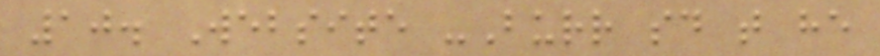10. Website -Burr said that he
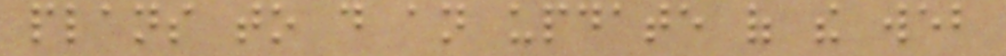plans to do an update of the web
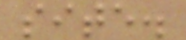site.
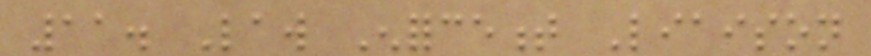11. Law Enforcement Liaison
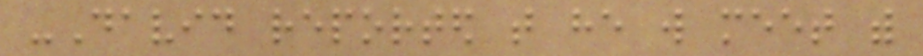-David reported that he will meet with
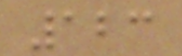123
